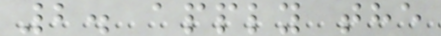2. apply the
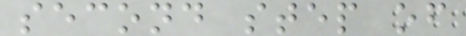second step of
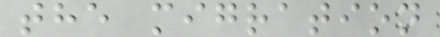the migration
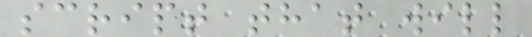script that will
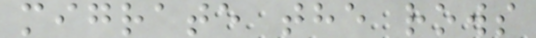migrate the rows
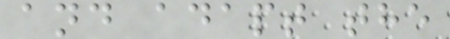and adapt the
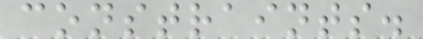constraints.
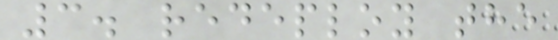3. redeploy the
